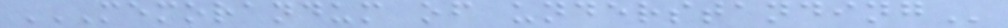MEMORANDUM OF UNDERSTANDING
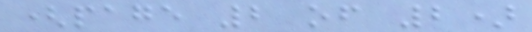(page 2 of 2)
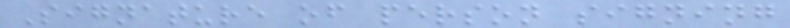Signature of person signing
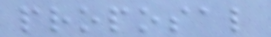proposal
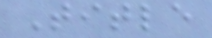Title
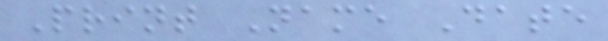Print Name Date
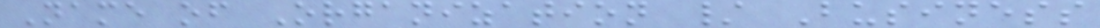Name of Organization / Business
